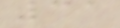31
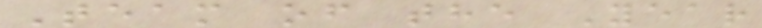Team of the Year
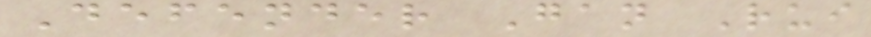Defender Gan Rui
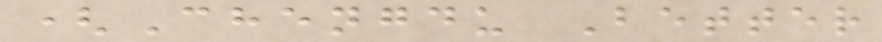(Chengdu Better
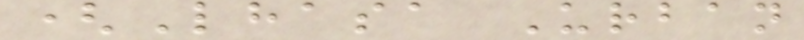(Lhasa Urban
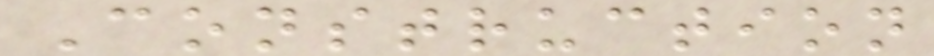Construction
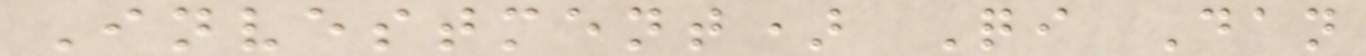Investment) Qi Dan
